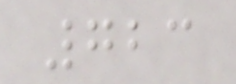723
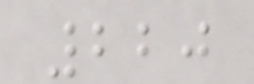220
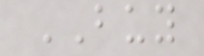BUY
